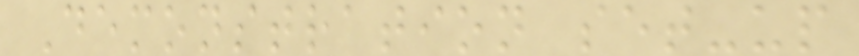Demonstration set-up
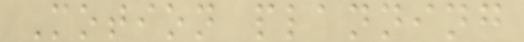Motion planning
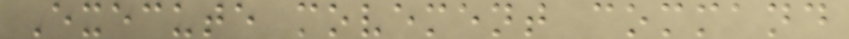Execute movement command
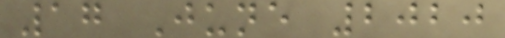17 June 2020
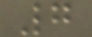7
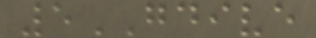5GDIVE
